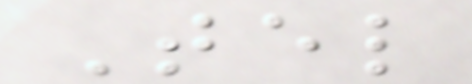Tel
